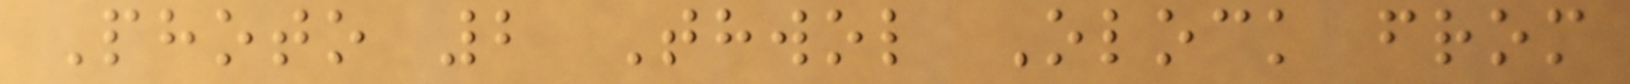Photo 2 Thwol Olock from
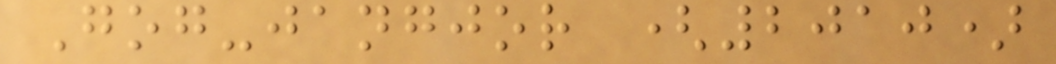Gog-jangjor (2010)
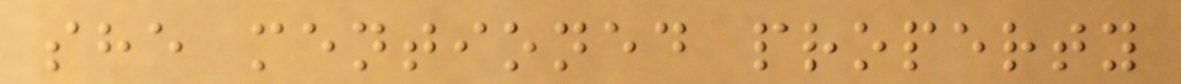she mentioned property
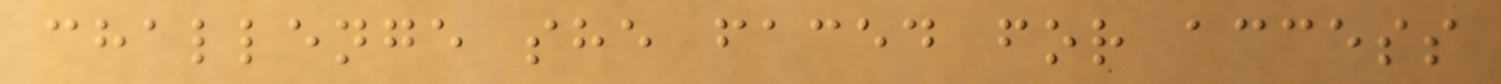challenge she faced for access
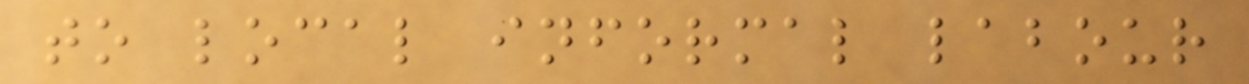to local informal labour
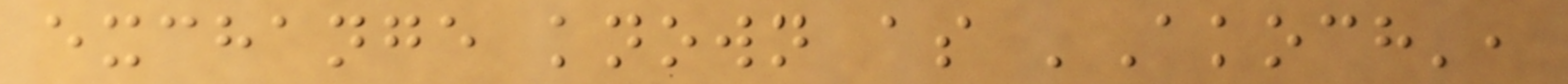exchange known as 'Akoch',
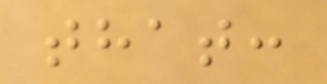that:
